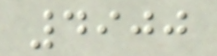4900
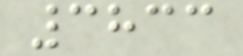3833
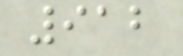912
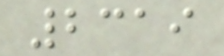2319
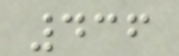436
